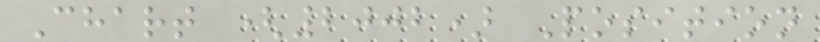Chart (2002) Position
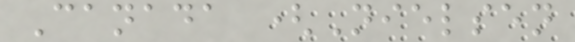Canada (Nielsen
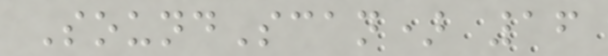SoundScan) 16
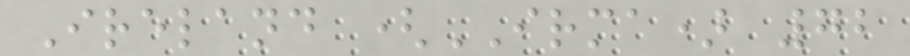Ireland (IRMA) 72
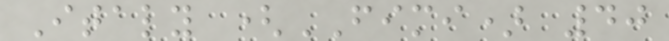Italy (FIMI) 40
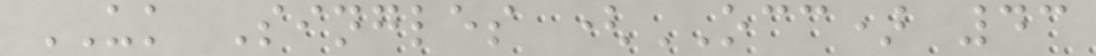UK Singles (OCC) 43
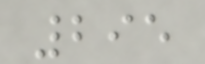295
